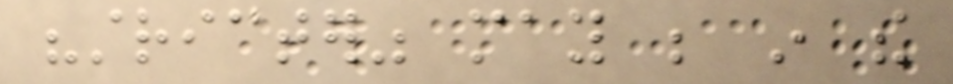"stricter" may be in the
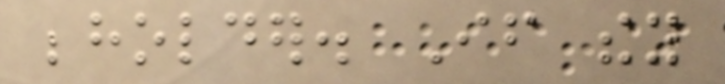beholder. If they
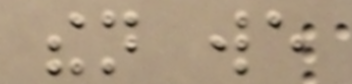then we
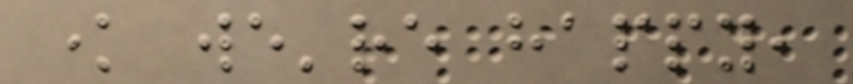know we're happy,
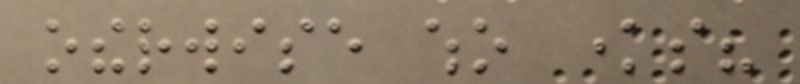otherwise who knows?
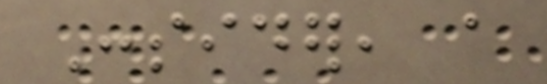Consider, a
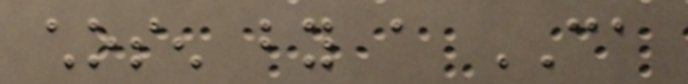chosen by a CA
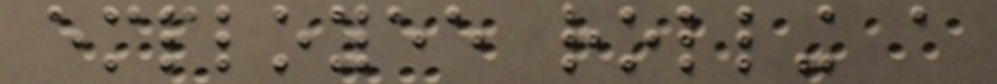employee rolling a
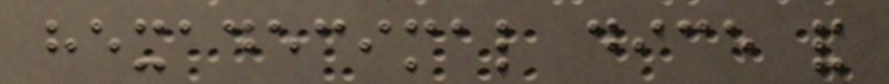hexadecimal dice and
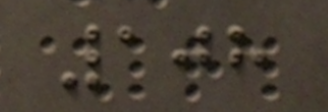108
